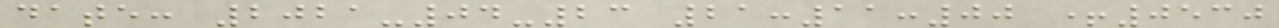date: 2021-04-23 21:11:00 +0530
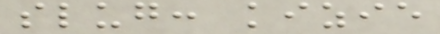slug: kizie
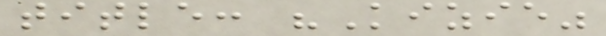title: "Kizie"
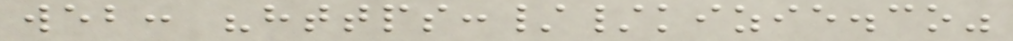web: "https://kizie.co"
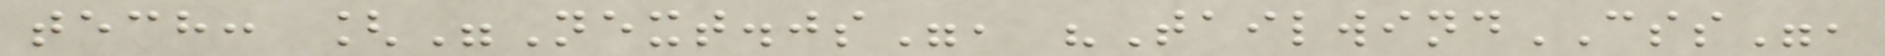tech: ["Next.js", "TailwindCSS",
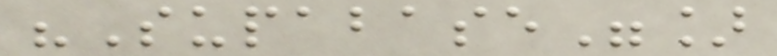"Supabase"]
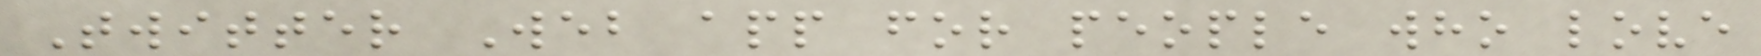Twitter Web app for people who love
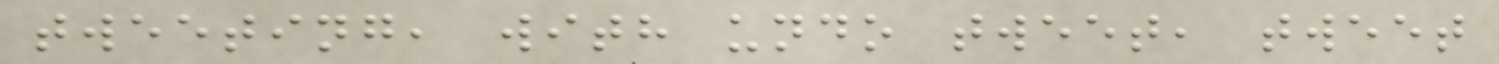tweeting, with undo tweet, tweet
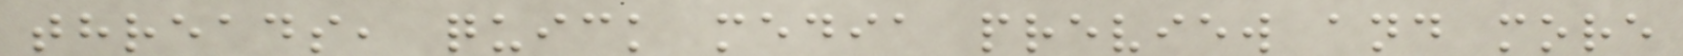threads, quick media preview and more
